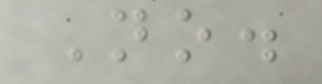No.
